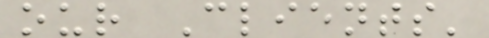our Clients'
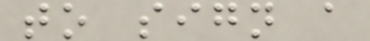to sign a
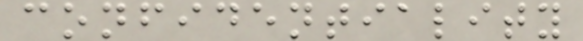confidentiality
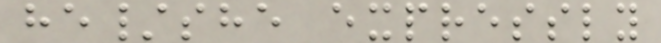he/she expressly
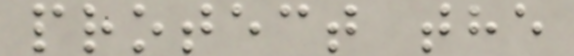protect the
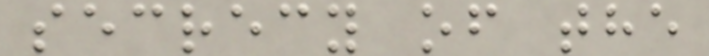secrecy of the
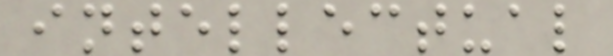intellectual
